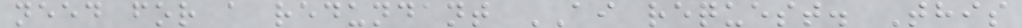need for a redundant AI request. This
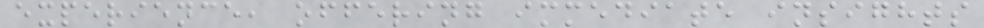experience, offering immediate insights
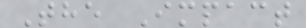The Impact
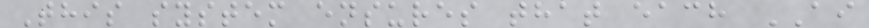This system ensures that each AI
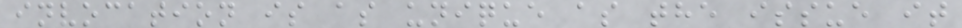invocation is as unique as the issue it
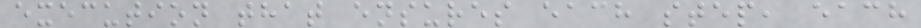execution that ensures each step, each
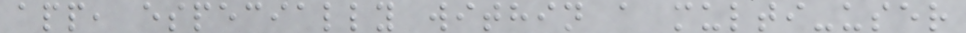app, especially within a multi-user
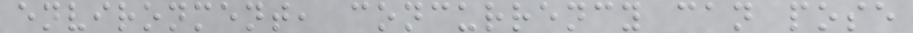environment, concurrency can pose
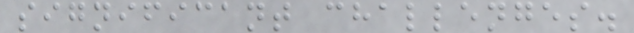significant challenges.
